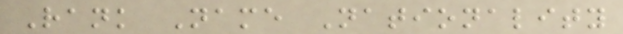Rank Name Nationality
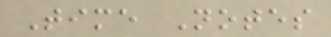Time Notes
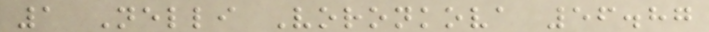1 Nelli Voronkova 56.87
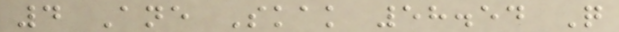4 Ane Skak 58.54 Q
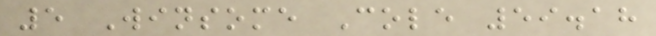5 Winsome Cole 59.18
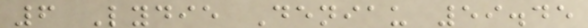6 Lydie Deniau 59.45
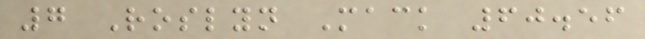7 Roslyn Mack 60.56
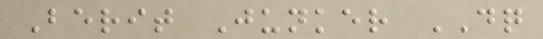Berit Junker DQ
